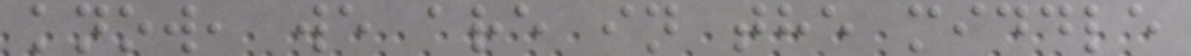know, we are in the middle
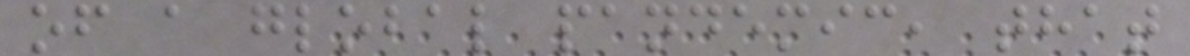of a global pandemic, that
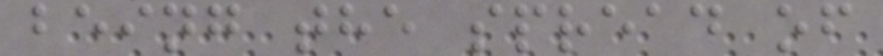being the spread of
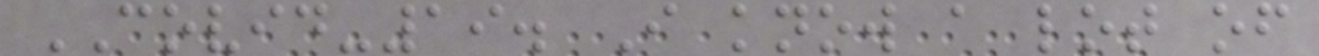COVID-19. I know a lot of
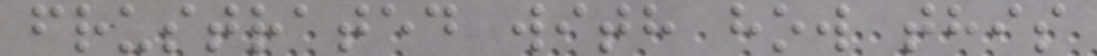frustrated with how this
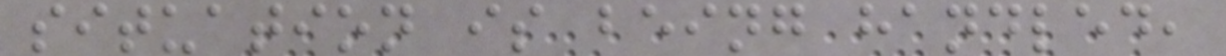situation is being handled,
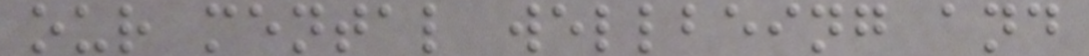our mental wellbeing and
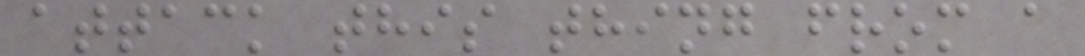attack this thing from a
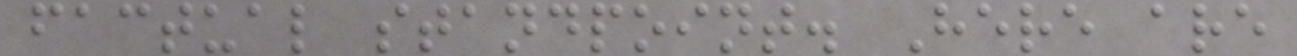factual standpoint. Here are
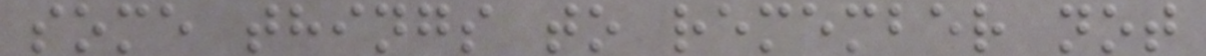some things to remember not
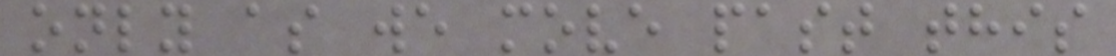only as we move past this
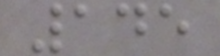145
